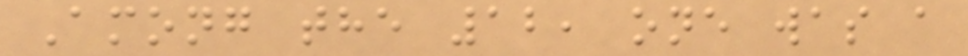Among the 12, one was a
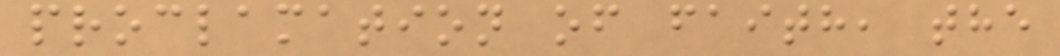proclamation of faith, the
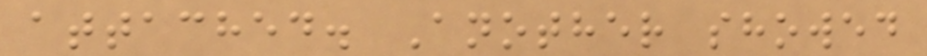attached. Another showed
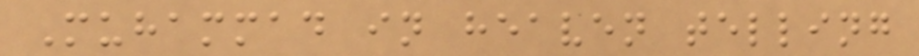Muhammad in heaven telling
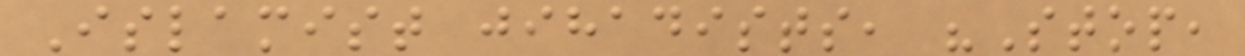Islamist jihadists, "Stop,
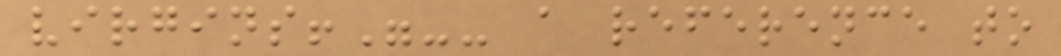virgins!"-- a reference to
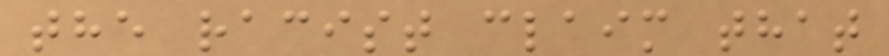the racist claim that
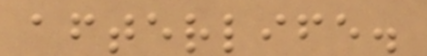afterlife.
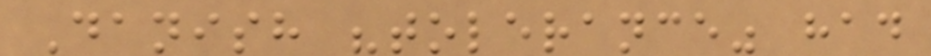Danish "tolerance" had
